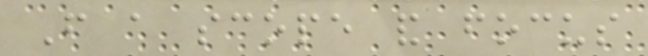From a scope and focus
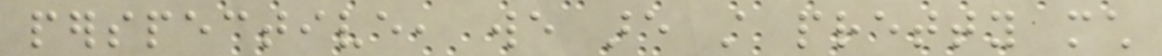perspective, we are still pretty much
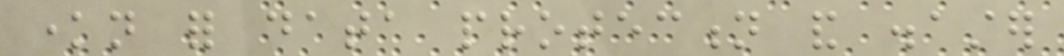known for data protection and disaster
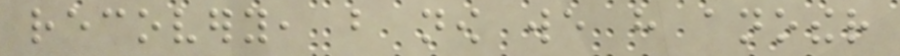recovery, but now we have another
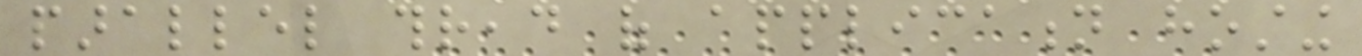parallel thread of application hosting
